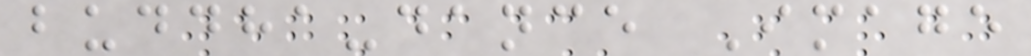buddha-dance Image
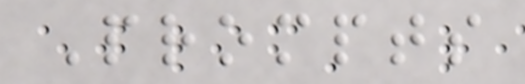Prompts
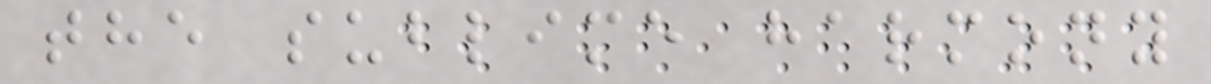the sublime harmony
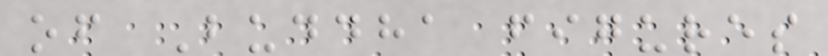of Buddha figures
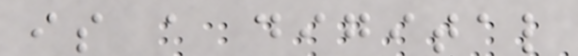is a digital
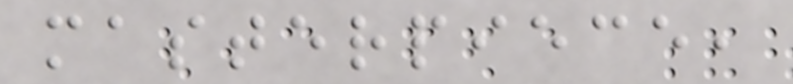masterpiece,
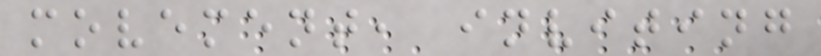movement, inviting
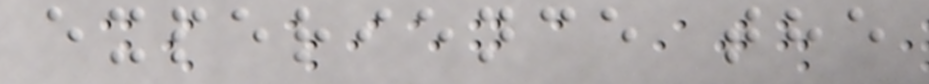experience the
